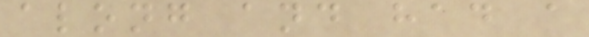along and had a
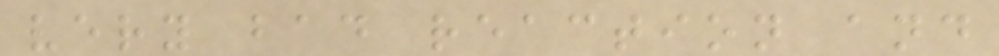very bad reaction and
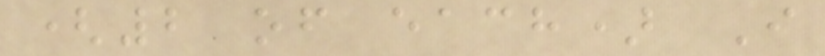(2 of each) I
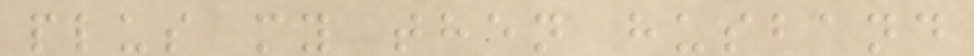plus my then husband
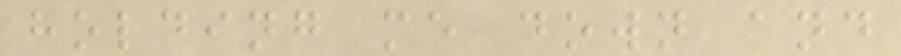holding me down and
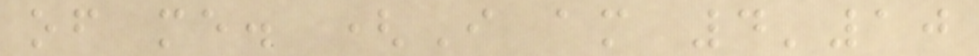of me. (I am 4'10
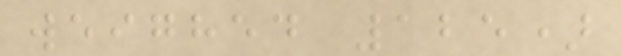weighed 125)
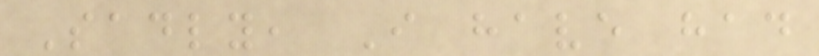Sadly, I have had
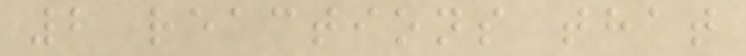2 reactions that
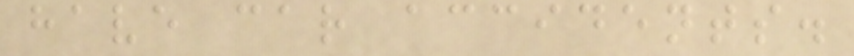have car accidents.
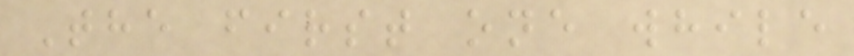The first one while
